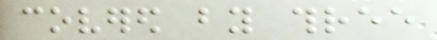covered by three
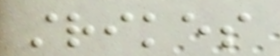strikes
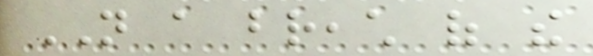NOT a breach of the
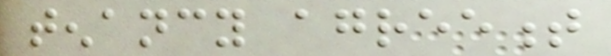tenancy agreement
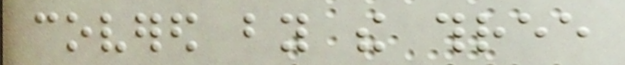covered by the three
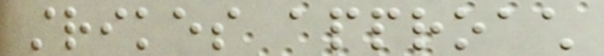strikes approach
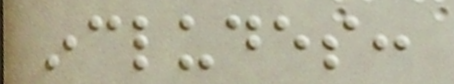includes:
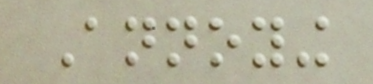Annoying
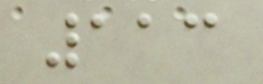113
